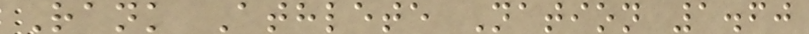Rank Athlete Nation 1.60
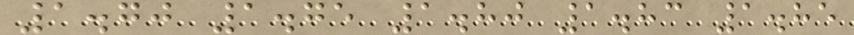1.70 1.75 1.80 1.83 1.85
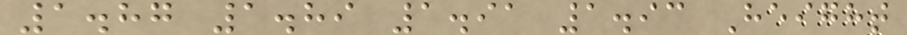1.87 1.89 1.91 1.93 Height
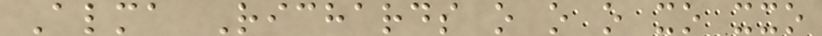Alma Richards o o o xo xxo
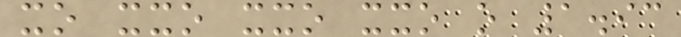xo xxo xxo xxo o 1.93
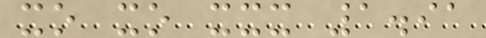xo xo xxx 1.91
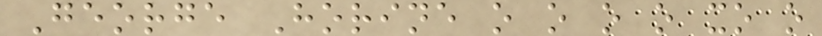George Horine o o o o xo o
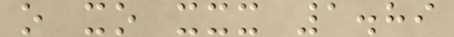o xo xxx 1.89
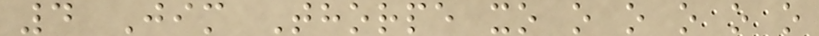4 Jim Thorpe xo o o o o o
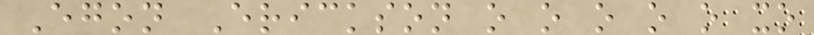Egon Erickson o o o o o xo
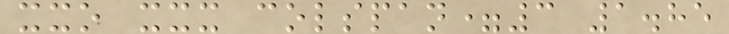xxo xxx colspan=3 1.85
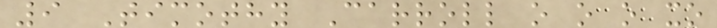9 Timothy Carroll o o o xo
